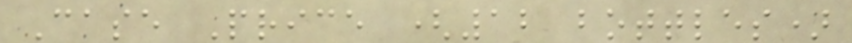Case Price (12 bottles)
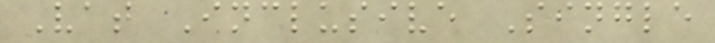Vat Inclusive Single
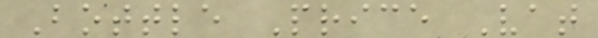Bottle Price Vat
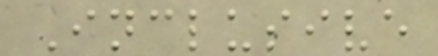Inclusive
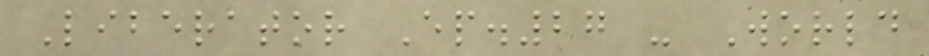Liberator Ep.27 - World
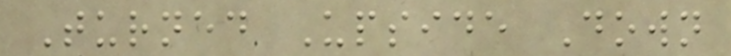Turned Upside Down
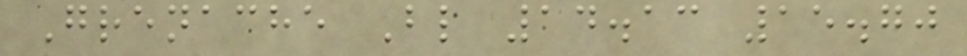Grenache Bl 14.13 15.70
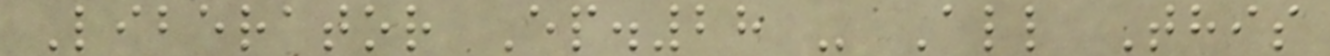Liberator Ep.28 - All This
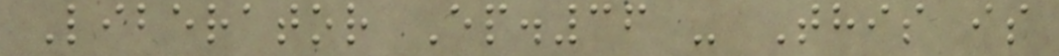Liberator Ep.36 - This is
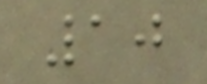10
